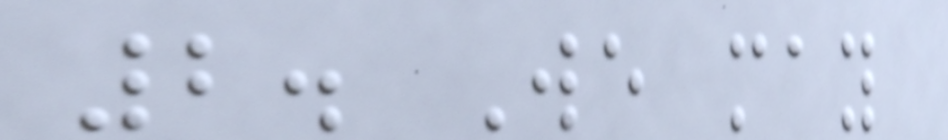2. We may
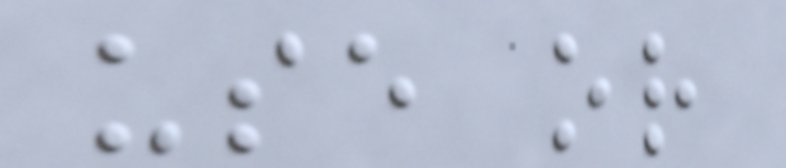use or
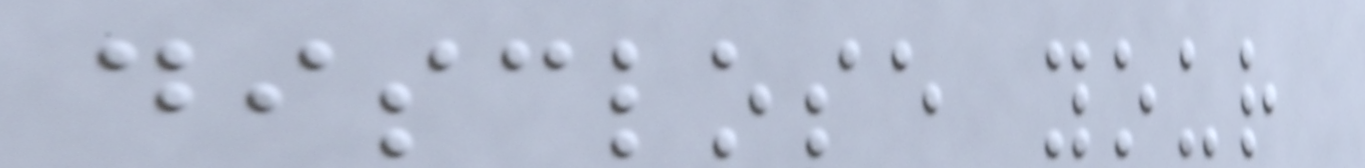disclose your
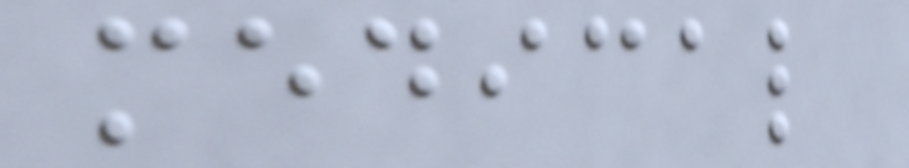medical
